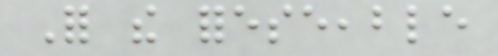For the foreseeable
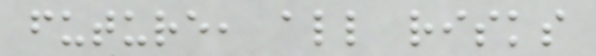future, all risks
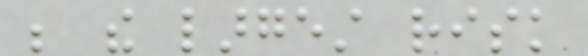be the largest risk
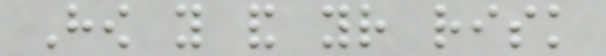How you and your risk
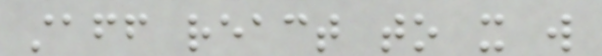staff react to it will
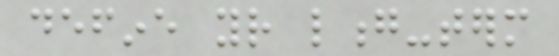define your long-term
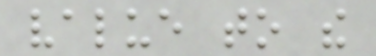value to the
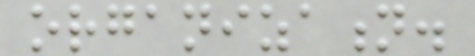organization.
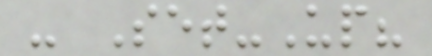- Set-Up?
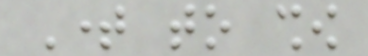Time to show
